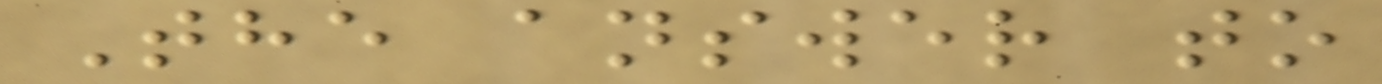The answer to
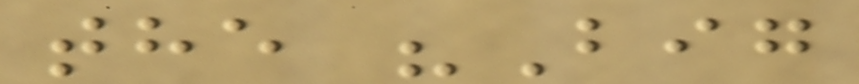the "Big
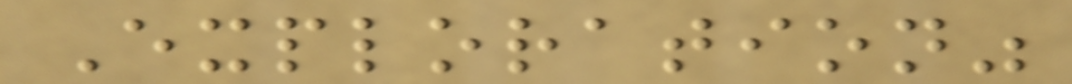Exploration"
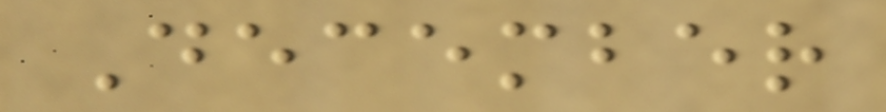December
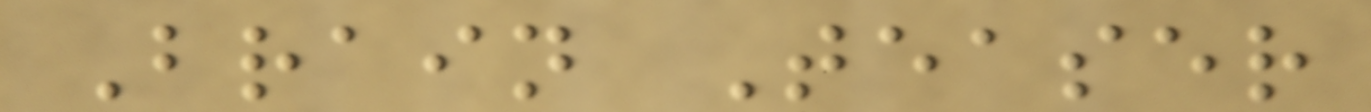Brain Teaser
